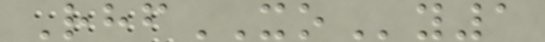RhfXOy1
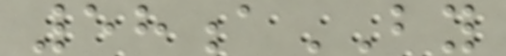58aBY
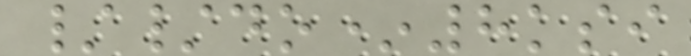//do*8ksi
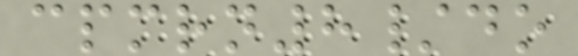cpmrn8/do
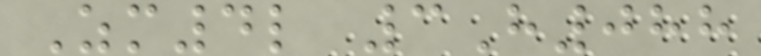Zm4l 3H088
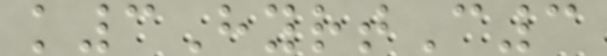k3HyrtC3
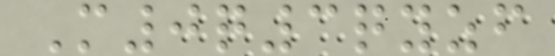M0q3qyzf
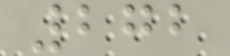272
